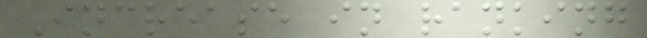Increase in ranking
